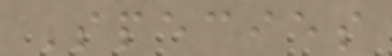Species
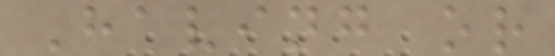Having or
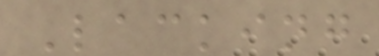Lacking
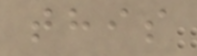this
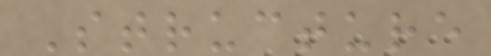Structure
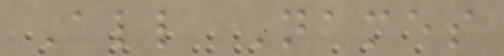All Names
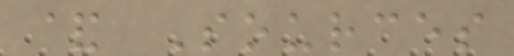& Sources
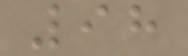98
